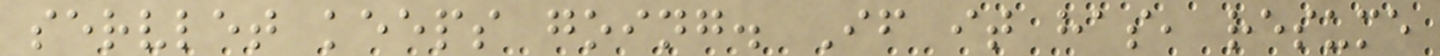servlet keeps going. If it has, resume
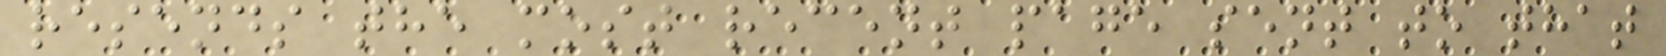resends the most recent page sent to that
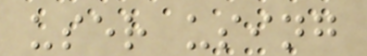user using
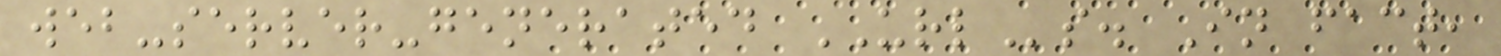web-server-generated URLs. In fact,
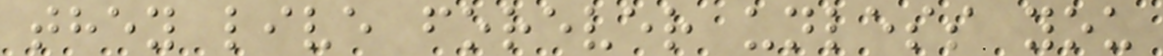they live forever unless you
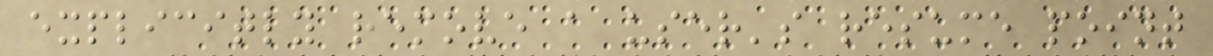explicitly remove a user's resume point
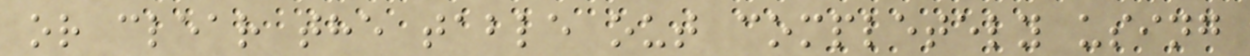or clear the table out completely using
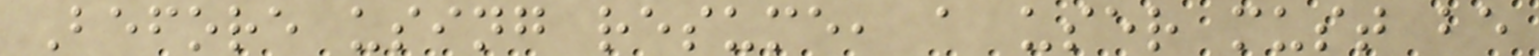Before using resume, a user must be
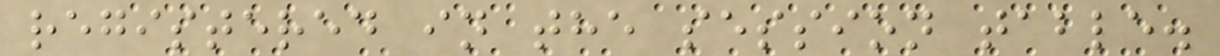registered in the session table.
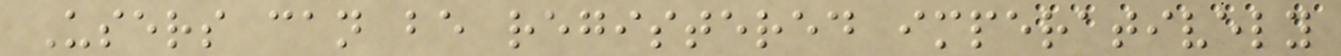Users can be registered imperatively
